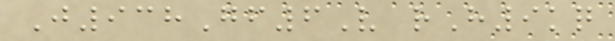J938Gf6V rH9kq
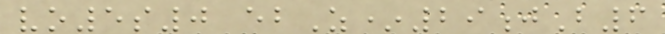vo5s0 ebZ*29jB6
